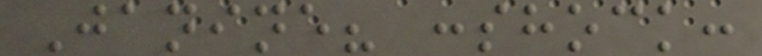Janine? :shock:
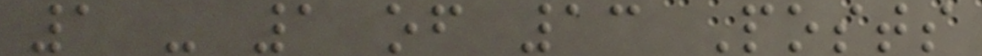1 - 1 of 13 Posts
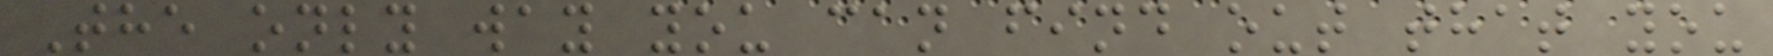The only way you can find out that you
